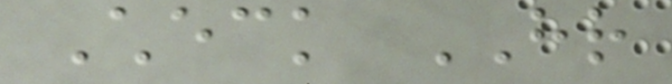Check HR
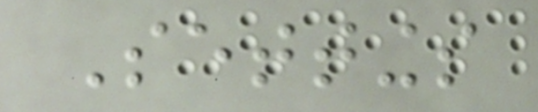Settings
